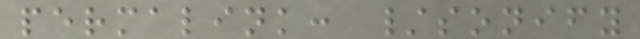permalink: /sonify
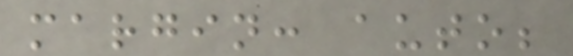margin: auto;
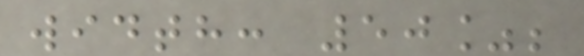width: 50%;
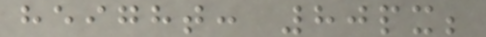height: 80px;
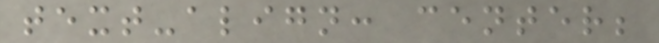text-align: center;
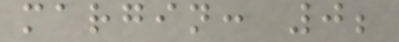margin: 0;
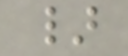}
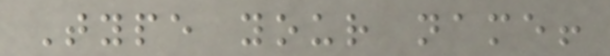Type your name!
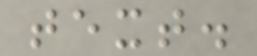text.
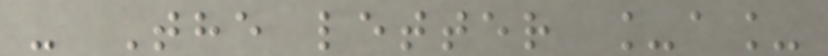- The letter _a_
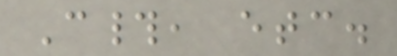C#, etc.
